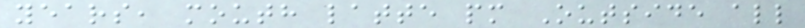years, mouth latte pm Outside all
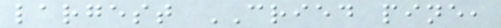largest CRIED pine,
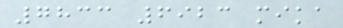7833 6923 mika
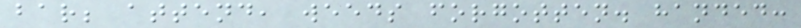bar; attend, weeds forgotten. handed:
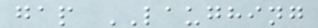gap LAUGHING
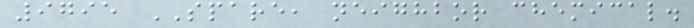9795 SPARE, neighbor chemical.
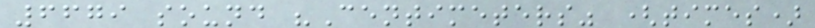6679 sound "Centimeters" (times)
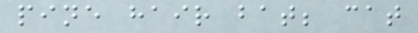pine hair bat; cat
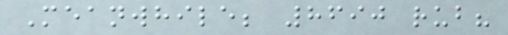Meanwhile; 8690 rub?
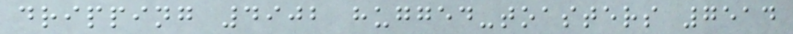dripping 4902 hugged-toasters 7514
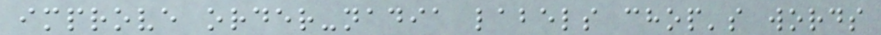improve order-nadia labels chop's words
